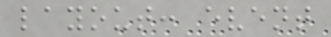layout: event
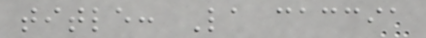title: La caccia
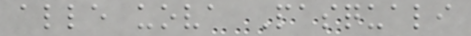alle uova Pasquali
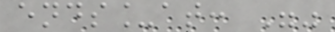ends_at: ""
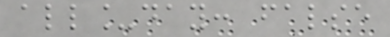all_day: false
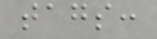tags:
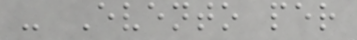- Evento per
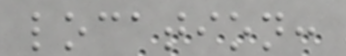location:
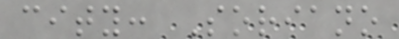city: Soriano
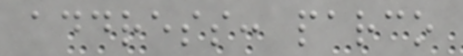address: parco
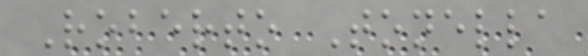Roberto Tonella
